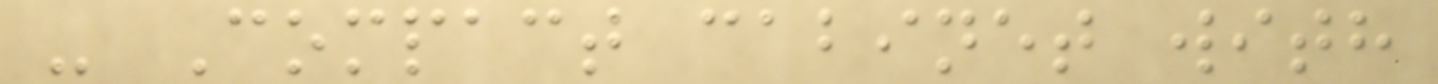- Compact cabinet with
